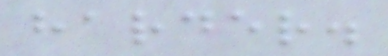harder.
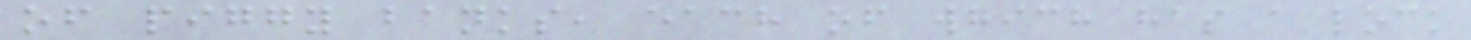of piggy banks, each of which has a lock
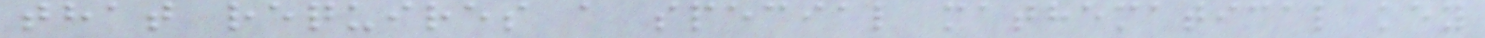that requires a special mathematical key
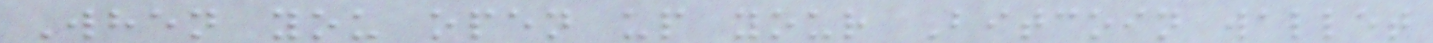When you open up your Bitcoin wallet
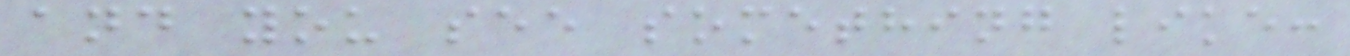and you see something like:
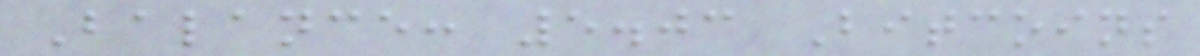Balance: 5.03 Bitcoins
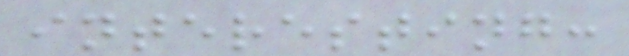interesting:
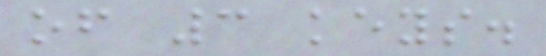of 3 keys.
